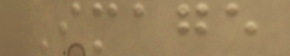Image
